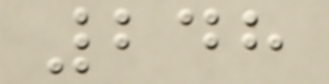248
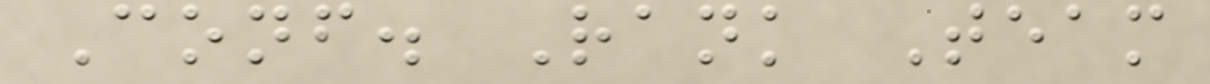Conf. Rank Team
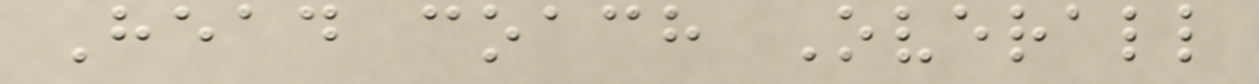Head coach Overall
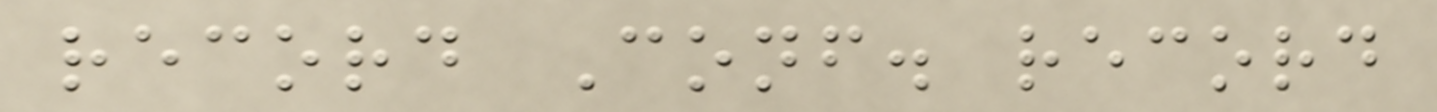record Conf. record
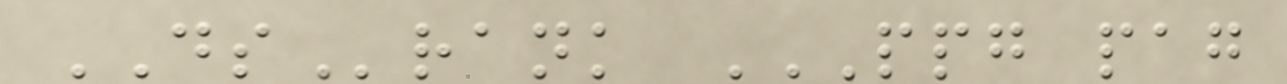DSrank PPG PAG
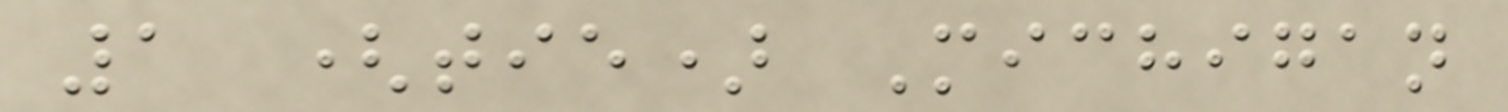1 (tie) Michigan
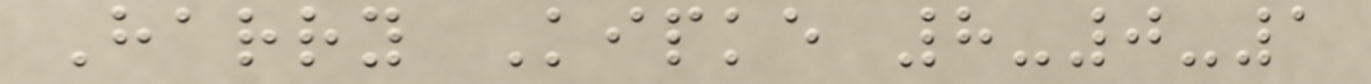Harry Kipke 8-0-1
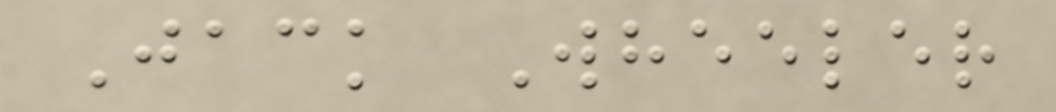Jack Wheeler
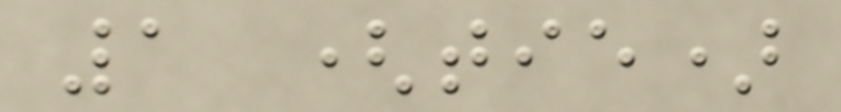1 (tie)
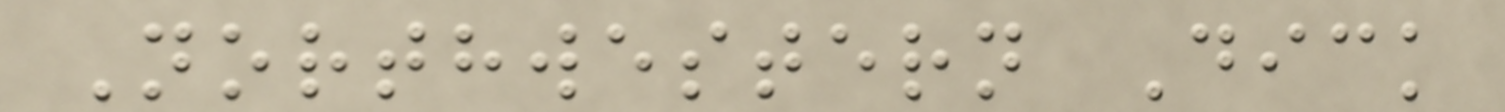Northwestern Dick
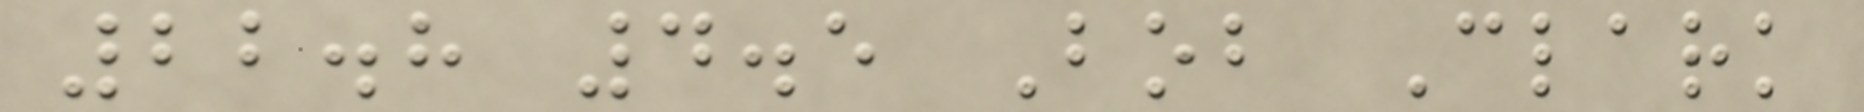22.8 4.5 Bob Clark
